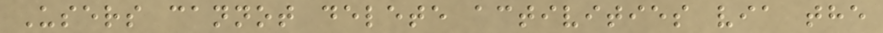Users cannot delete activities via the
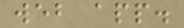web app.
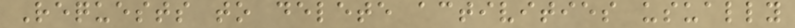Requests to delete activities usually
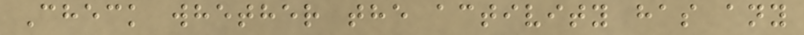Check whether the activity has any
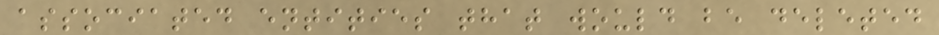associated entities that would be deleted
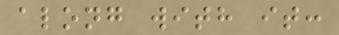along with it:
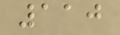110
